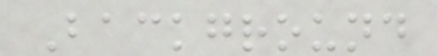Background
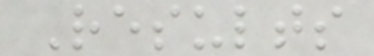Results
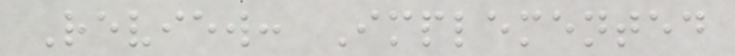Review: Implemented
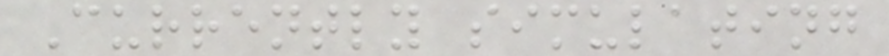Currently simulating
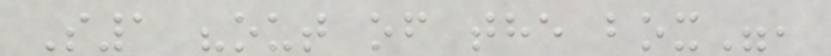S1 "out of the box",
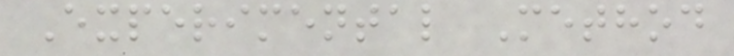Experimental Method
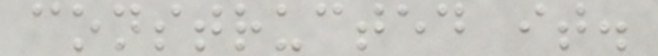constructed it.
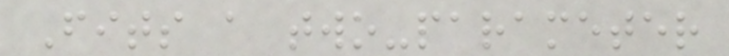Fits a two-parameter
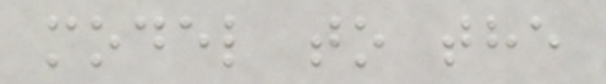model to the
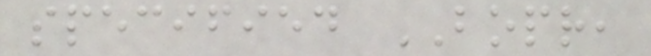specified BOPR,
